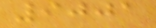9001
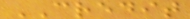CREDIT
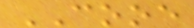COOE
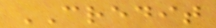CREDIT
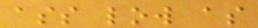ass low as
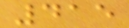415
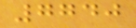7740
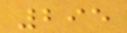295
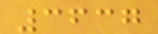3637
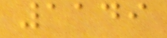1149
